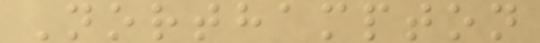Northampton
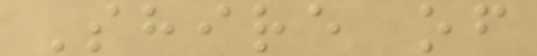Shire of
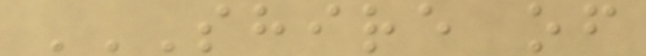SHIRE OF
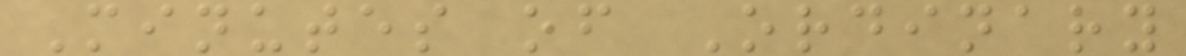Minutes of Ordinary
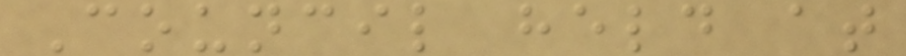Council held at
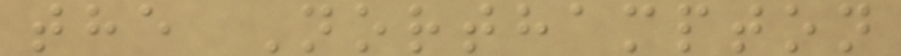the Northampton
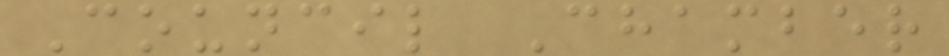Council Chamber
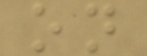on
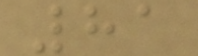81
